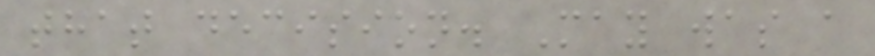that decision. May was a
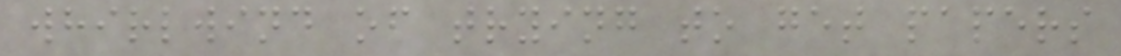whirlwind of trying to get papers
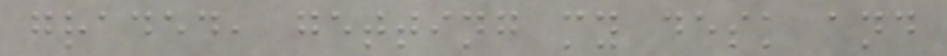graded, getting my desk and
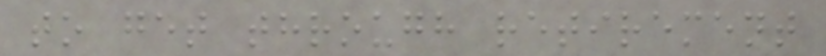to get through retirement
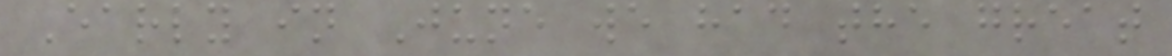Early in June we had the great
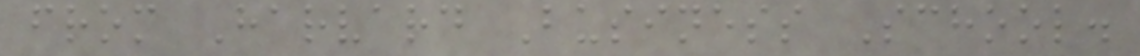from Harvard Business School.
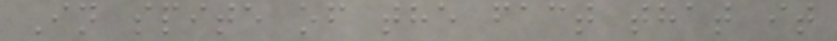In spite of the fact that it
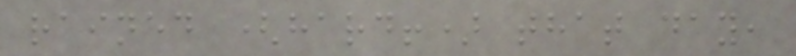rained (hard!) that day,
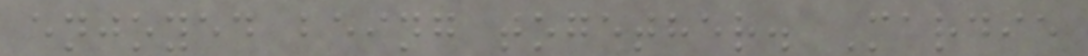enjoyed being together. Mardie
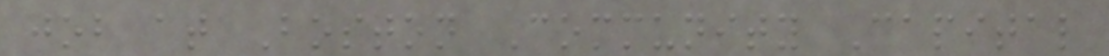job at Boston Community Capital
